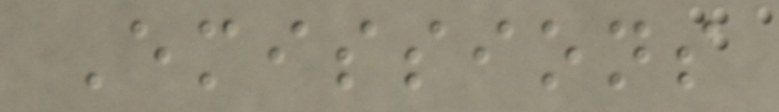Emissions
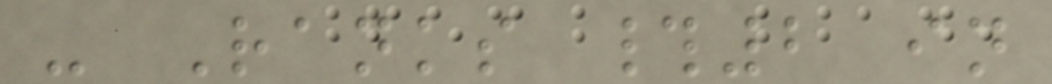- Ranks #2 in
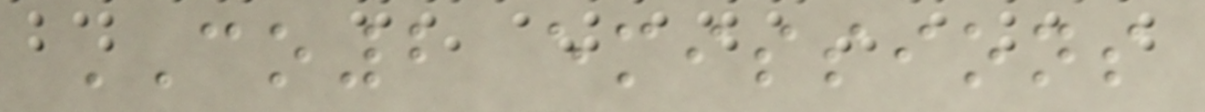CO2 emissions
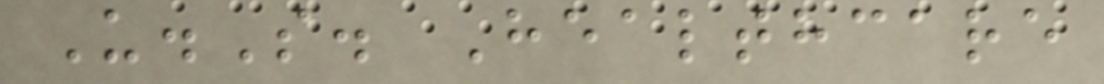U.S. Healthcare
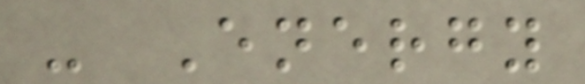- Energy
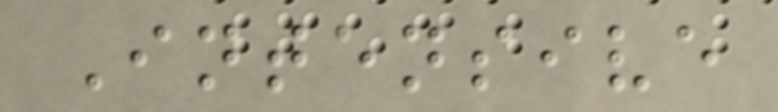Intensive
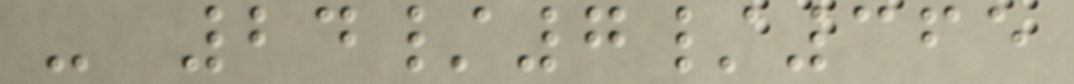- 24/7/365
